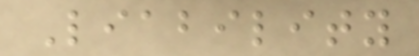Liability
